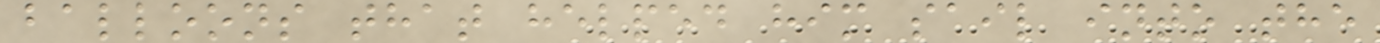balloons that helped him sail into the
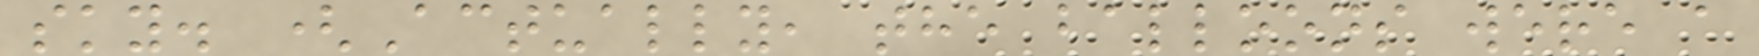sky. (Actually, the balloons were a
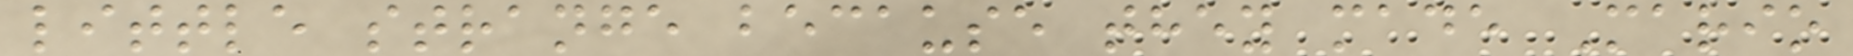little strange because they made Mario
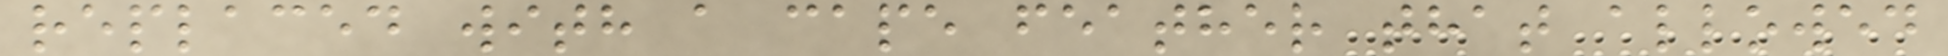replaced with a cape feather that allowed
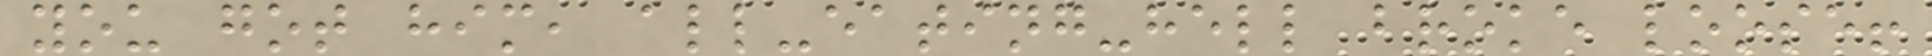you got him, all-eating-hell broke loose!
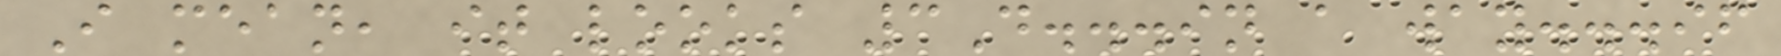I mean, it looks 3D...in a way...if
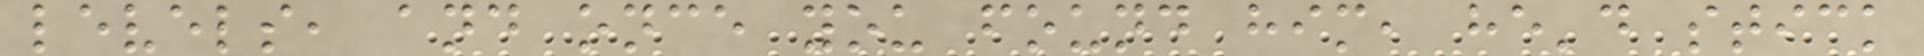levels, and once you found him, he'd stick
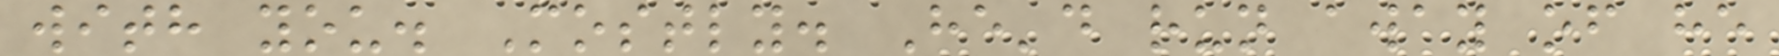with you. Mostly. He'd run away of he
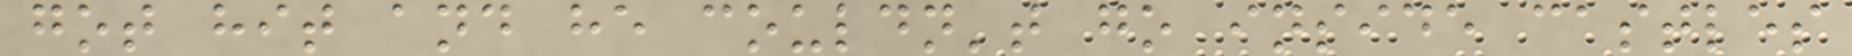got hit and he couldn't go inside castles
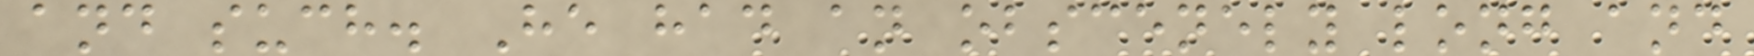and such. He had an obscenely long and
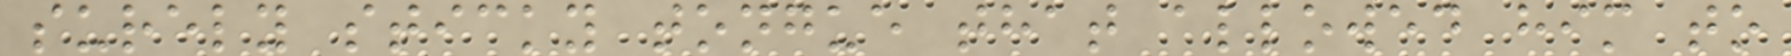surely sticky tongue that allowed him to
